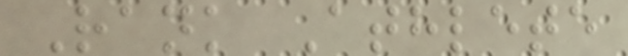Rank Athlete
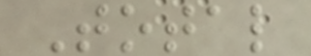Total
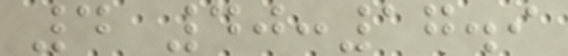4 40:17.9
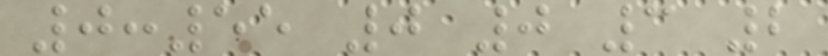0:55 0 0 3 2
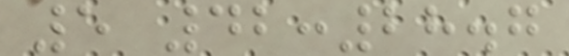5 42:28.7
